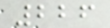226
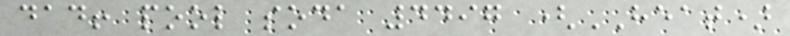dad! pool soda 4497 (HEAT)
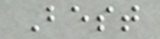Best
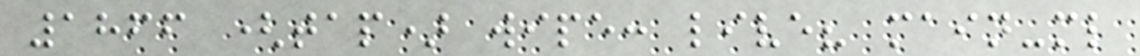1866 (tap) wipe: live? main-ml
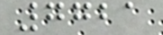7721
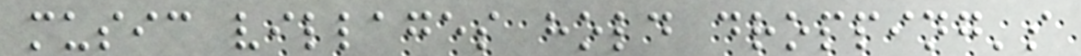music villages hold dropping's
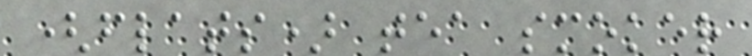(flats) tea smoker
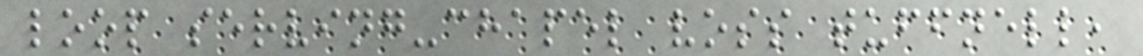loop serving-chapel voss tuffnell,
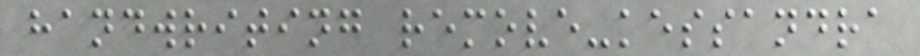handwriting remove-kessandra
